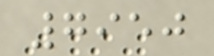7950
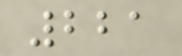221
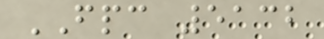FPC 5132
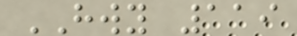HWY 119
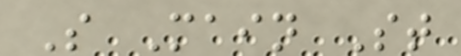S Main St
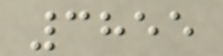3855
